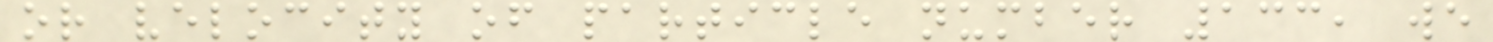or velocity of particle number 133, we
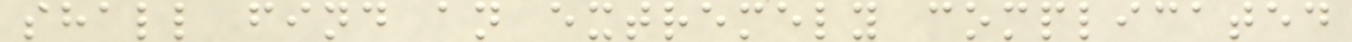shall find an extremely complicated
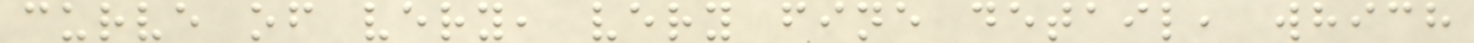curve of very, very fine detail, which
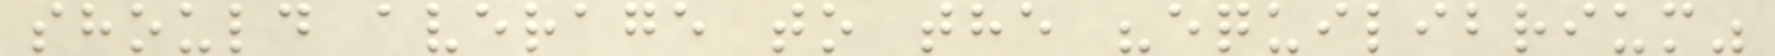should average to the "equilibrium"
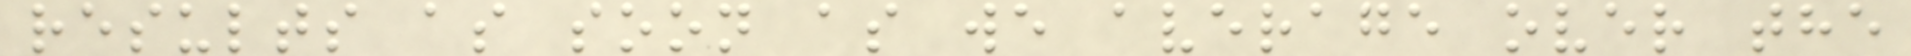results as soon as we average over the
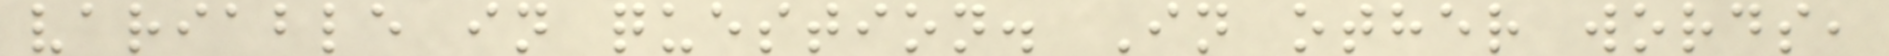variable in question. In other words,
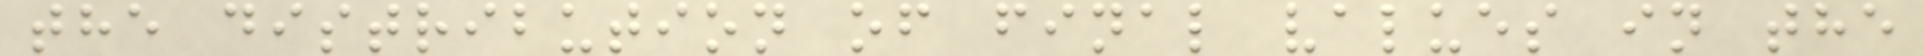the distribution of final values in the
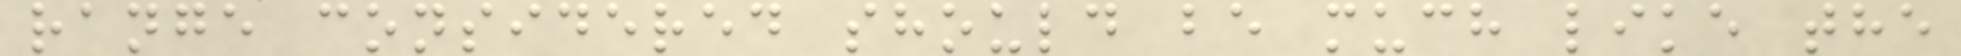range considered should be much like the
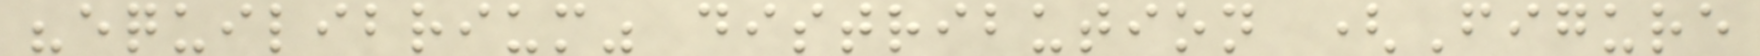"equilibrium" distribution (Figure
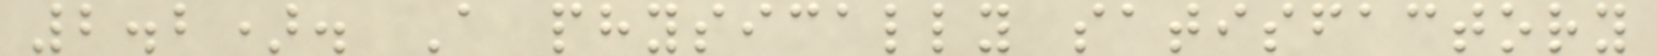2.2). A physically satisfactory
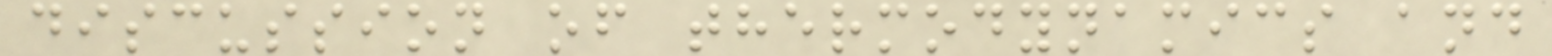discussion of thermodynamics and
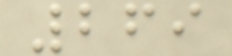269
